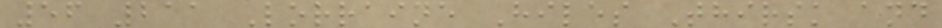56 211 Lorraine Hiles Thirsk and
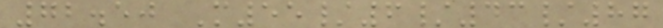72.50 M55/6/43/87
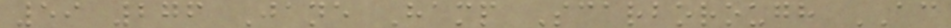59 276 Jane Hamp Scarborough AC
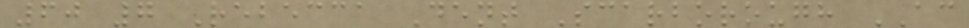60 7 Rebecca Dent Scarborough AC
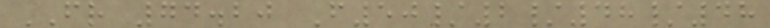FR 74.20 F50/2/48/48
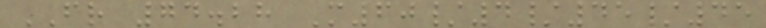FR 74.28 M60/4/45/45
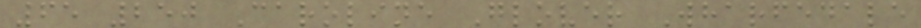65 250 Caroline Glover Wharfedale
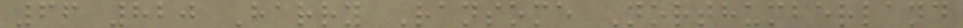66 820 Harry Ransome Northumberland
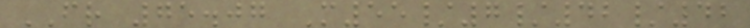FR 75.07 M55/7/42/42
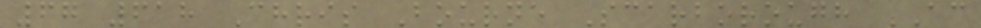67 618 Chris Bourne Scarborough AC
